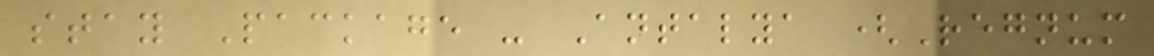stay Package - Antalya (Regnum
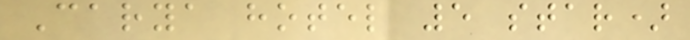Carya hotel 5 star)
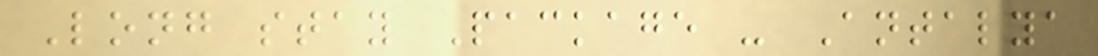Long stay Package - Antalya
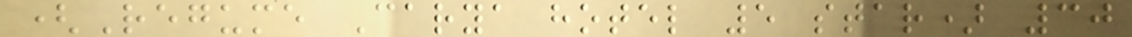(Regume Carya hotel 5 star) 30
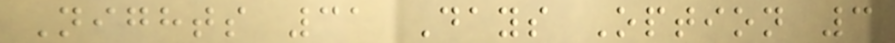Nights 31 Days Option 3
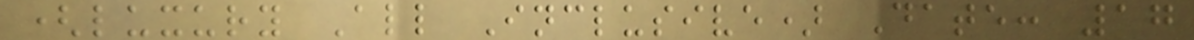(luxury All Inclusive) Date: 17
